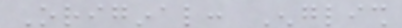Original: English
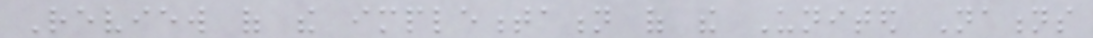Review of the implementation of the United Nations
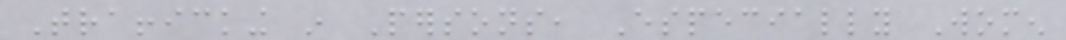Trafficking in Persons, Especially Women
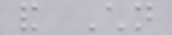and Children
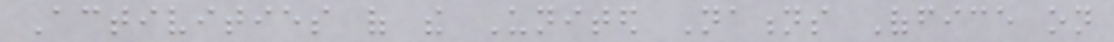Activities of the United Nations Office on
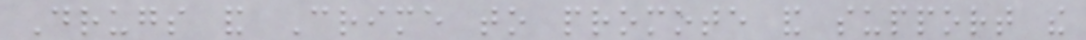Drugs and Crime to promote and support the
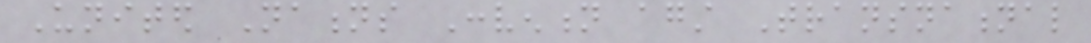United Nations Convention against Transnational
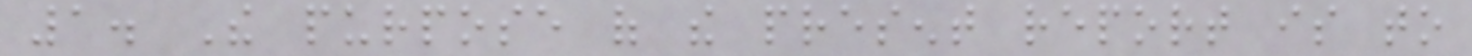1. The purpose of the present report is to
